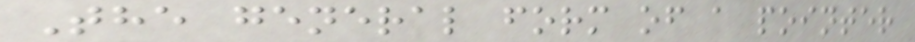The general form of a pointer
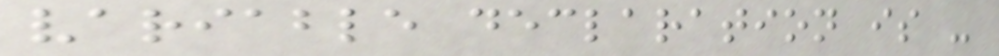variable declaration is -
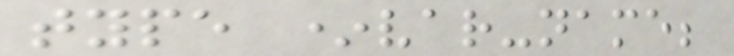type *var-name;
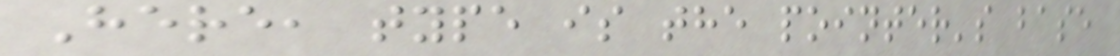Here, type is the pointer's base
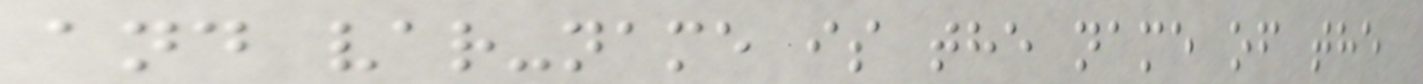and var-name is the name of the
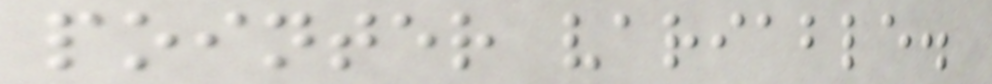pointer variable.
